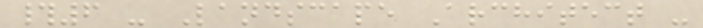#6 - Landscape Architect -
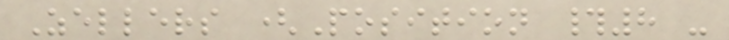Zellers (Position #8 -
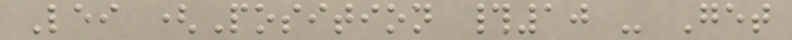Lei (Position #10 - Get
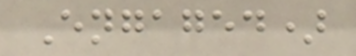Engaged)
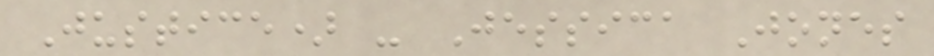Justice) - Jessica Jones
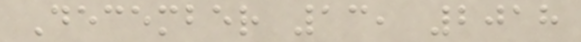December 13, 2018
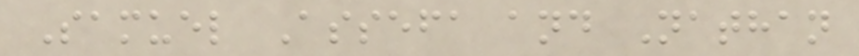Samuel Assefa and Nathan
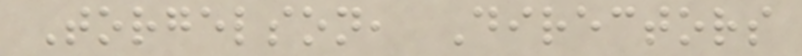Torgelson, Directors
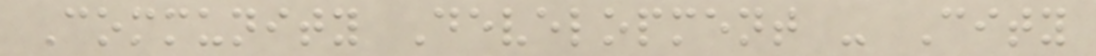Community Development - City
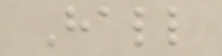Hall
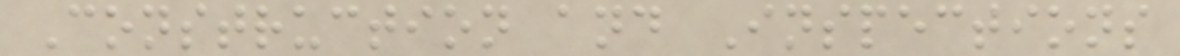Construction and Inspections
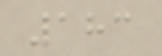183
